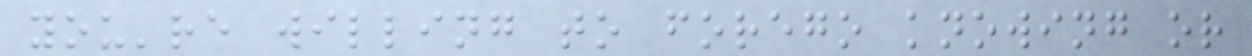you're willing to forego knowing or
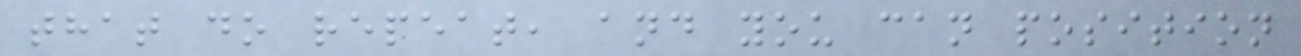that do repeat, and you can position
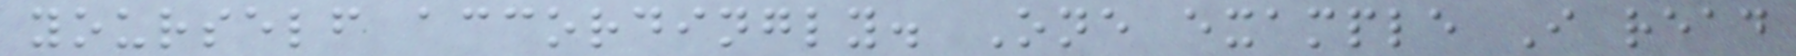yourself accordingly. One example I read
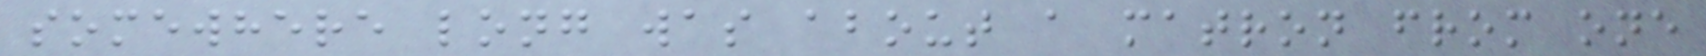somewhere long was about a matron from one
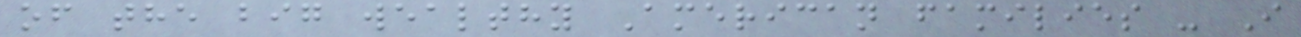of the big wealthy American families - I
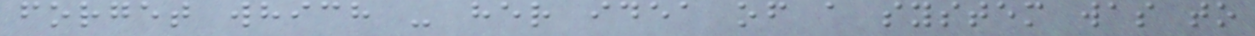forget which - her idea of a system was to
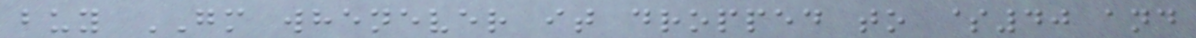buy GM whenever it dropped to $40 and
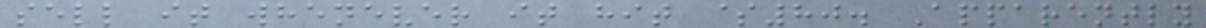sell it whenever it hit $80. Apparently
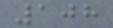108
